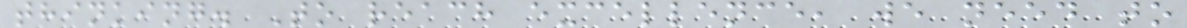thinking. To reach excellence, we need to
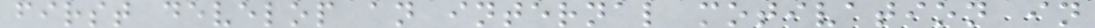first develop an internal motivation in
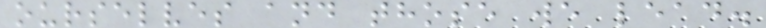ourselves and those we lead.
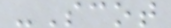-Scot
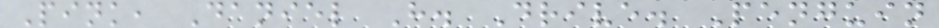Pink, Daniel H. Drive. Penguin
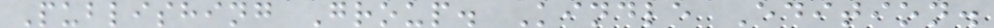Publishing Group. Kindle Edition.
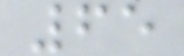65
